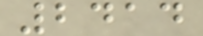2414
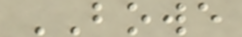BOWE
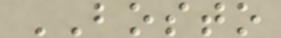BOSTO
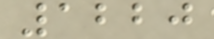1220
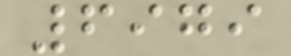6979
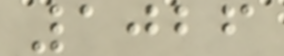1026
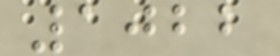1022
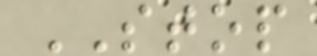STOP
